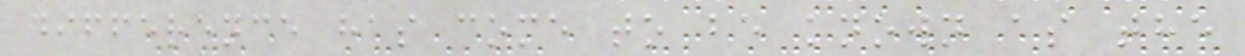difference has come to be known as the
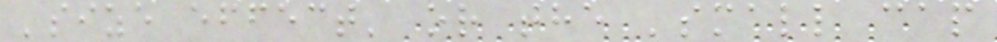'size effect' or the 'small cap
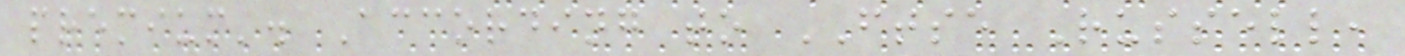premium'. According to FTSE Russell,
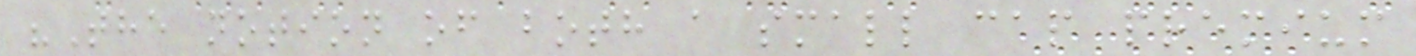"The notion of both a small cap premium
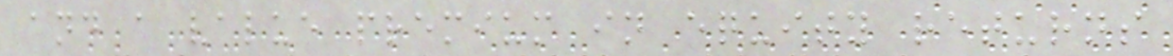and a value premium in equity returns
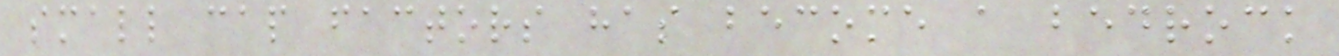small cap factors has become a bedrock
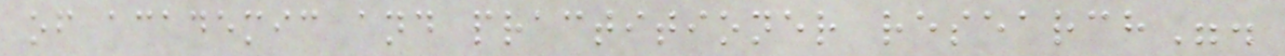of academic and practitioner research".
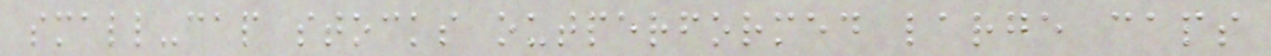small-cap stocks outperformed large caps
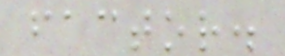factor.
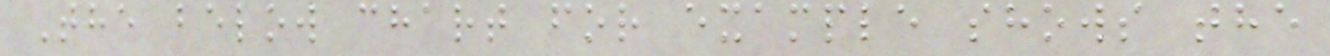The below chart for example shows the
